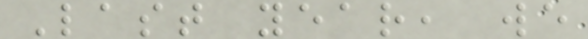Last year, we
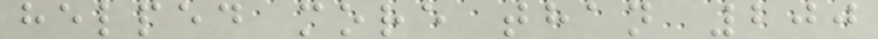helped more than 200
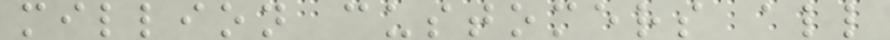million customers all
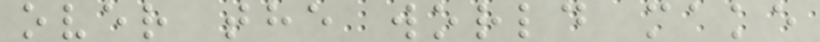over the world make
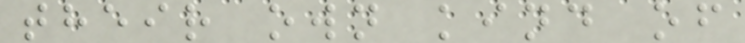their own kind of
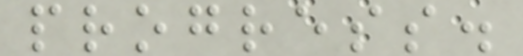progress.
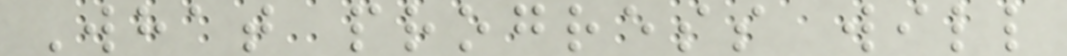What progress will
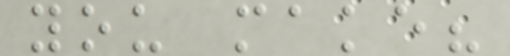you make?
